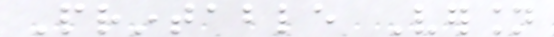Printable Version
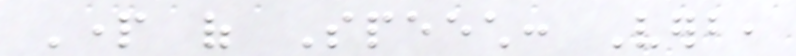Part of Speech: Verb,
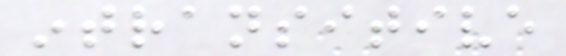intransitive
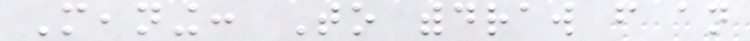Meaning: To withdraw from an
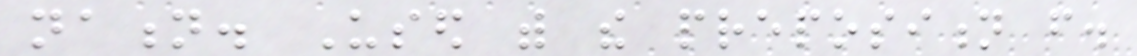nation. Used with the preposition from.
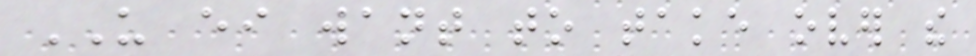US either want to take over the
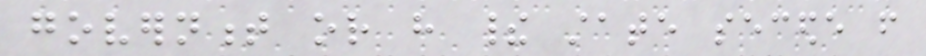government or have their state secede from
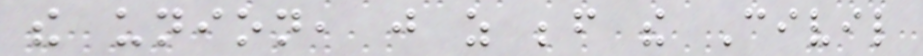the union, just as before the Civil
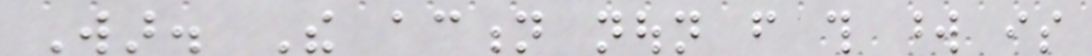War. The action noun from this word is
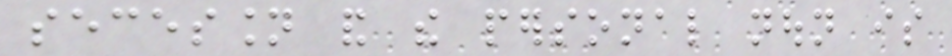secession and the personal noun is
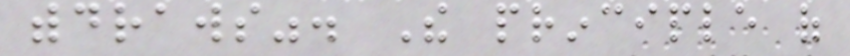withdraws". The principle of
